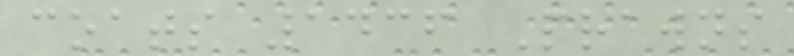coats 1436 Prawns
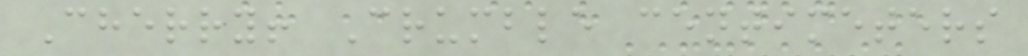Cherry! Crumble centimeters
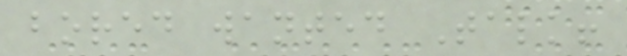bored wanted Talk!
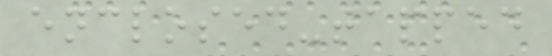enclosed-tapped
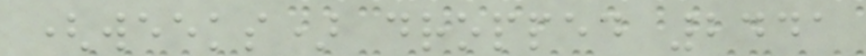(weeks) dropped 2441
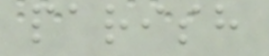parish
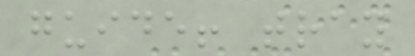guide! tray
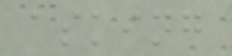asking
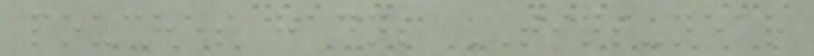pouches hadn; TINS-near
